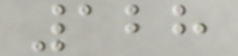128
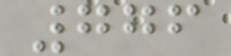776
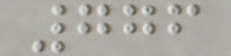776
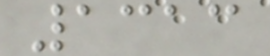1313
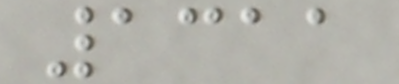1311
